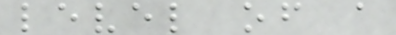level of a
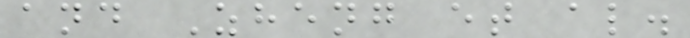and Zheng et al.
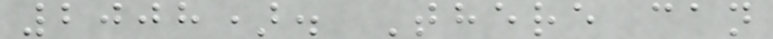2008). There can
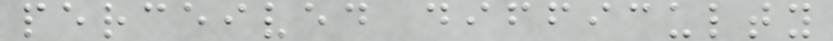perceived difficulty
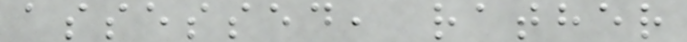assessed, rather
